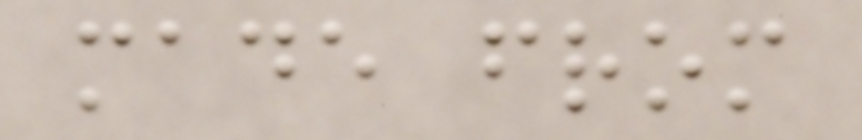made from
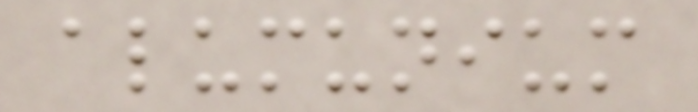alumunium
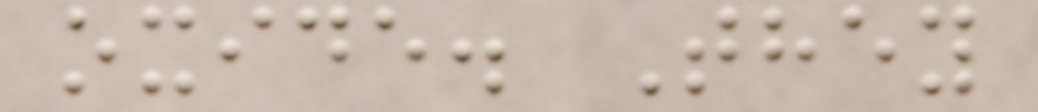oxide. They
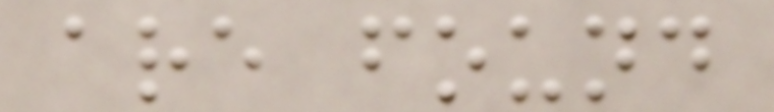are found
